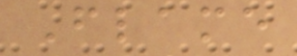Flame
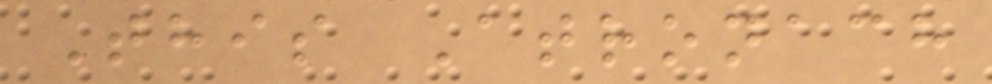This Atronach
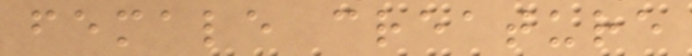female creature
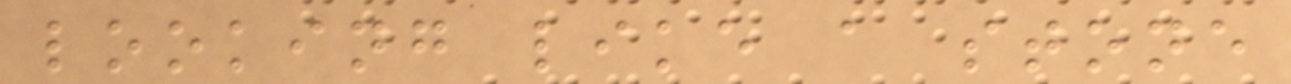looking like a stone
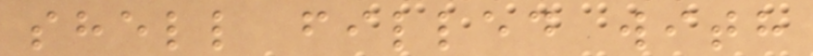shell filled with
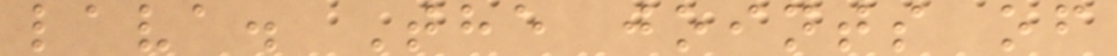lava. The joints of
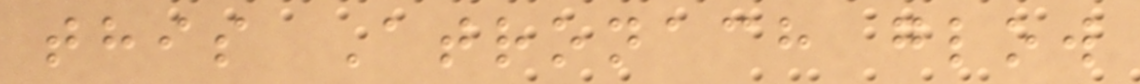this Atronach glow
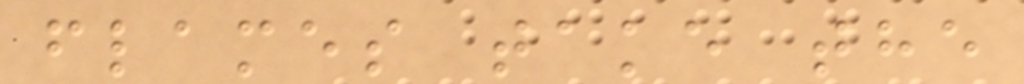flames take the
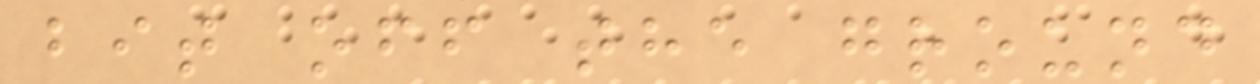bit off the ground
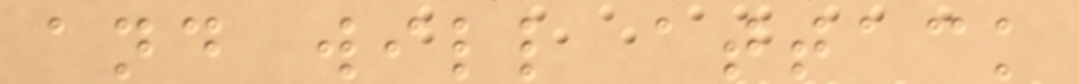and will attack
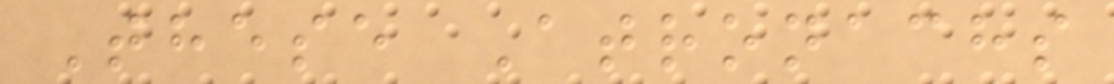These Atronachs
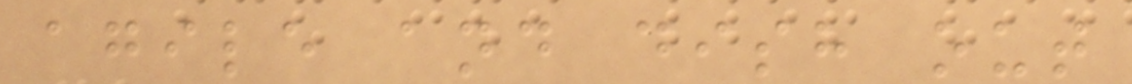agile and dish out
